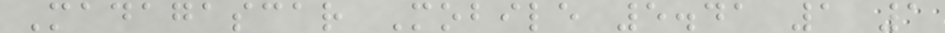Madagascar Mobile 5.41 1 1
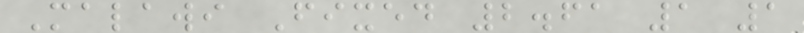Malawi Fixed 2.61 1 1
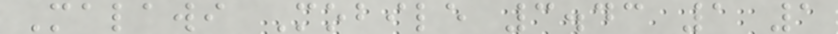Malawi Mobile 3.43 1 1
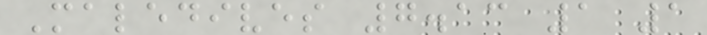Maledives 7.13 1 1
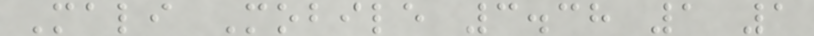Mali Mobile 3.38 1 1
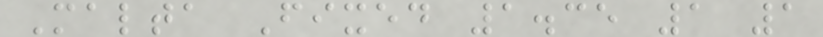Malta Fixed 1.35 1 1
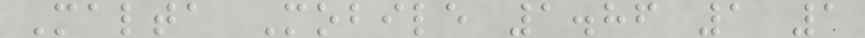Malta Mobile 1.86 1 1
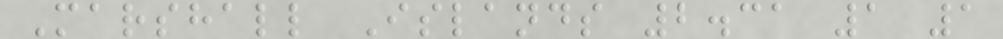Marshall Islands 2.31 1 1
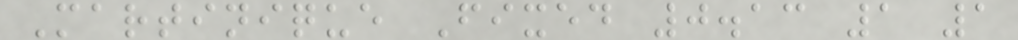Martinique Fixed 0.13 1 1
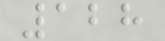128
